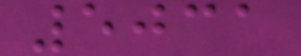5031
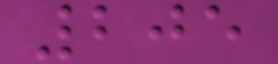205
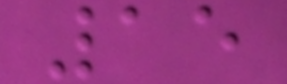15
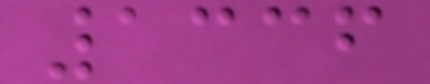1336
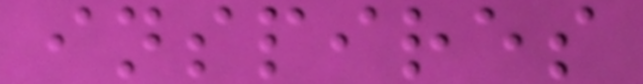inspires
